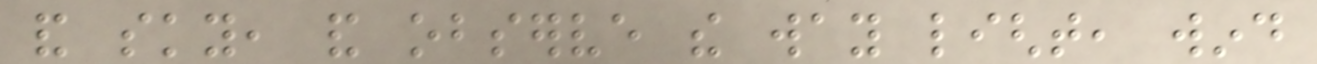and sky, and observe the way light, wind
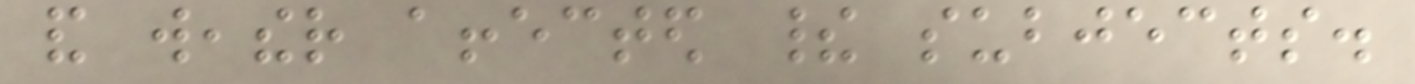and weather affected their subjects.
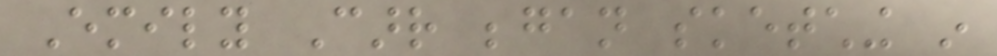Emily Carr began sketching in
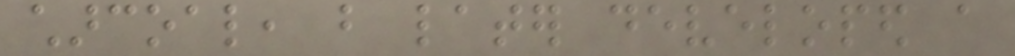charcoal, but later developed a
